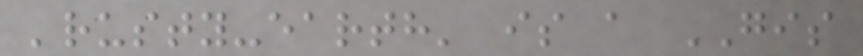'rusty-earth' is a GIS
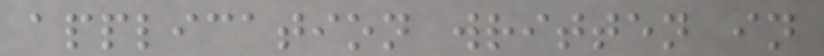application written in
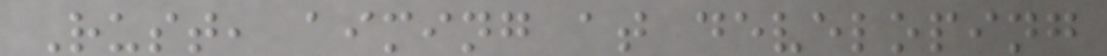Rust, aiming at developing
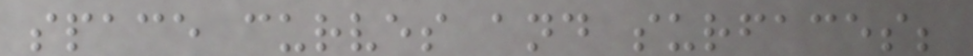space curves and surfaces;
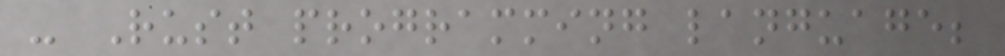- Rust programming language;
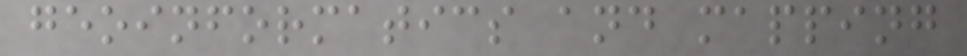geoinformatics and mapping
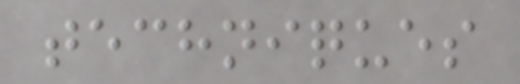techniques
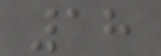18
